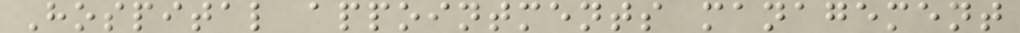Hospital appointments management
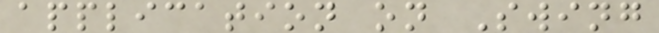application on Swing
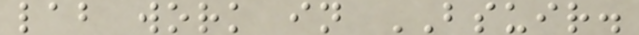lab work in BSUIR.
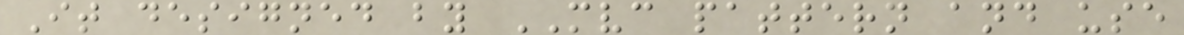It designed by MVC pattern and use
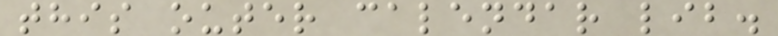this outer calendar lib.
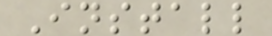Install
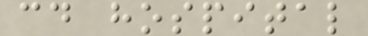cd hospital
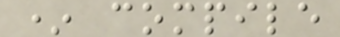* compile
